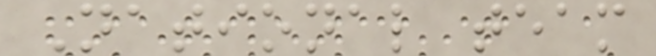National team
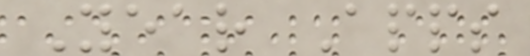Year Apps
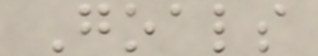Goals
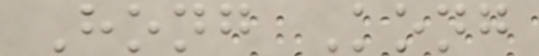Hong Kong
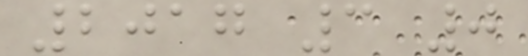2017 3 0
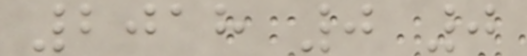2018 0 0
